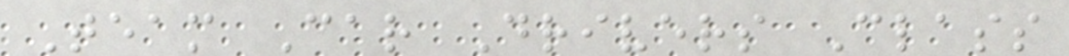Team Car Drivers Class
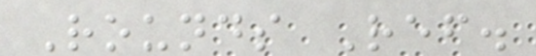Rounds Ref.
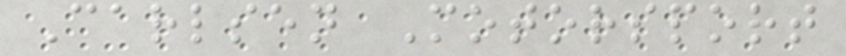Carlsen Motorsport
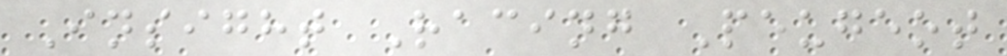Insight Racing Peugeot
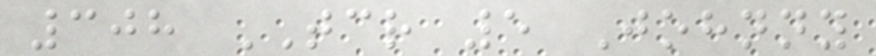308 TCR 5 Johnny
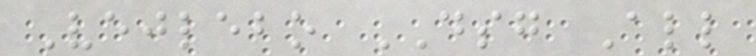Vejlebo DSG All
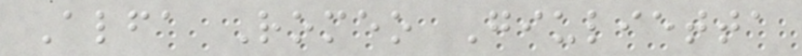Alfa Romeo Giulietta
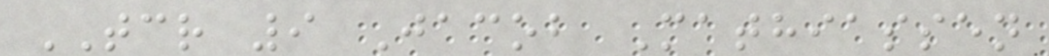TCR 9 Jacob Mathiassen
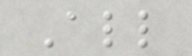All
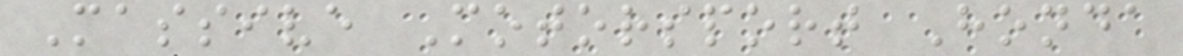Massive Motorsport Honda
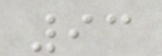93
